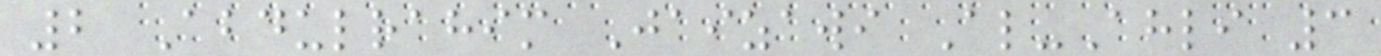2 Abdulrahim Jaizawi Al-Ahli 3
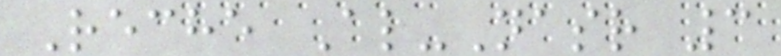Reche Al-Nasr 3
